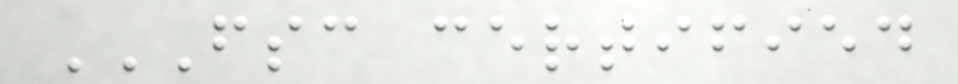FSC CERTIFIED
